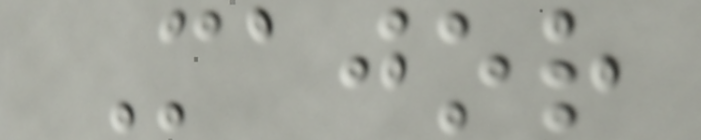Major
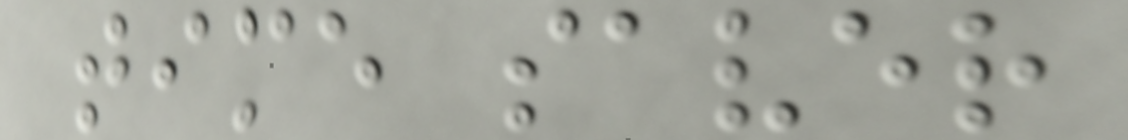time saver
